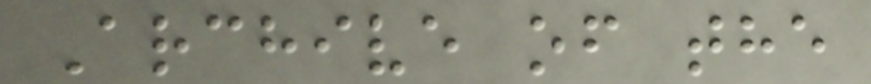Archive of the
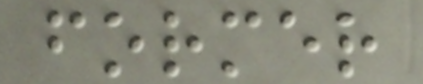former
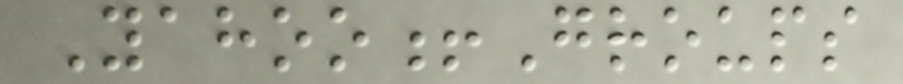Yahoo!Groups
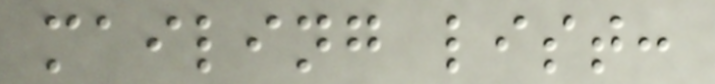mailing list:
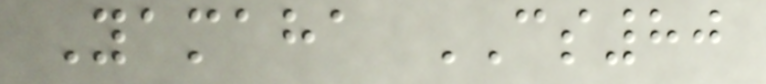Yamaha CS80
